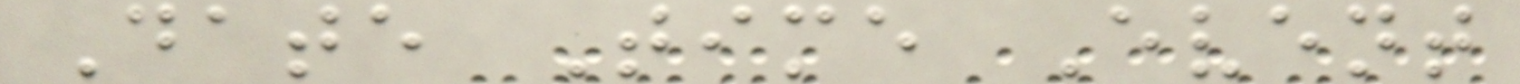Date Time Event
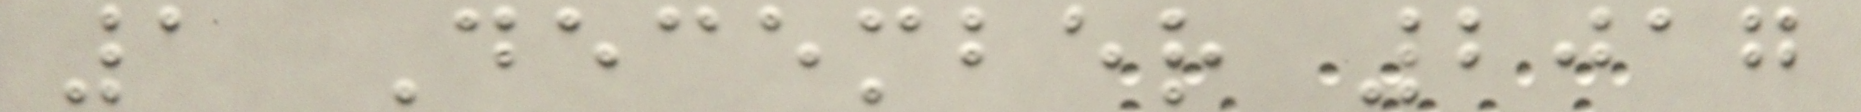1 December 2017
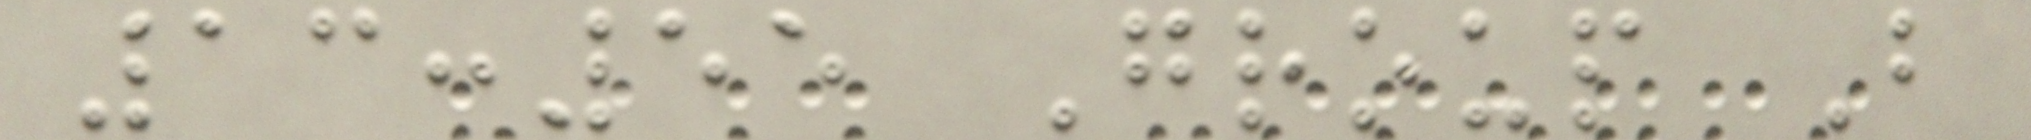13:55 Group B
